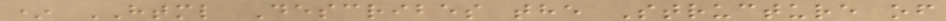* HTML Describes the Structure of
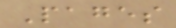Pages
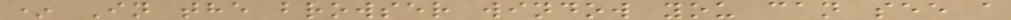* In the browser window you can see a
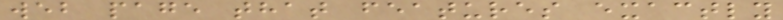web page that features exactly
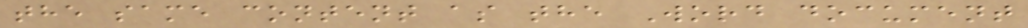the same content as the Word document
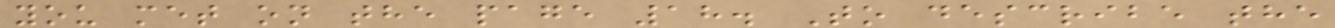you met on the page 18. To describe the
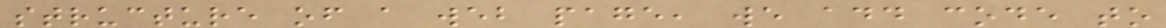structure of a web page, we add code to
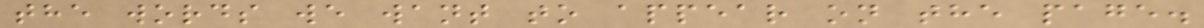the words we want to appear on the page.
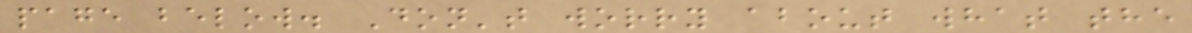page below. Don't worry about what the
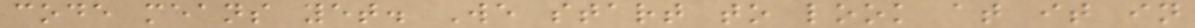code means yet. We start to look at it in
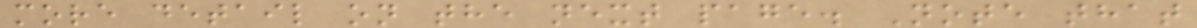more detail on the next page. Note that
